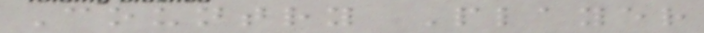Country Player
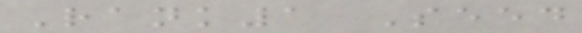Rank1 Seed
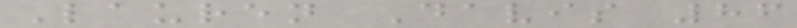Lauren Davis 86
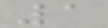1
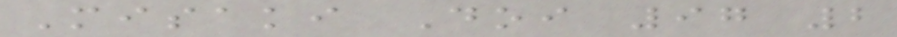Misaki Doi 97 2
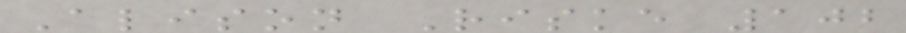Alison Riske 102
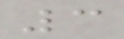3
